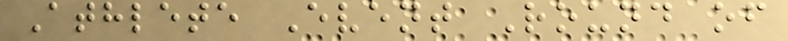Athlete Event Round of
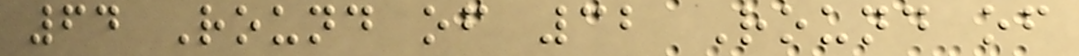64 Round of 32 Round of
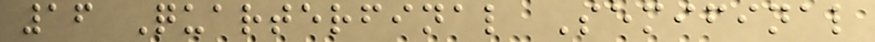16 Quarterfinal Semifinal
